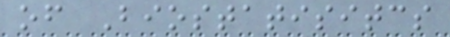of Biostatisitcs
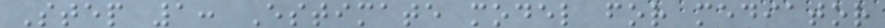Step 1: Estimate model for mediator
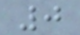0
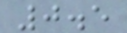0.5
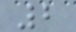2
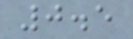0.5
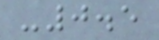-0.5
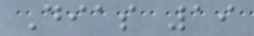Dias 19
